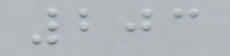203
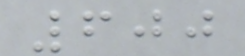600
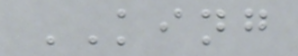KING
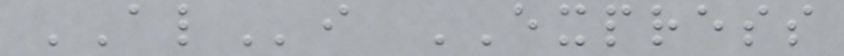ALi EXPRESS
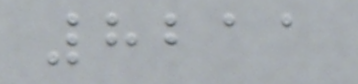8211
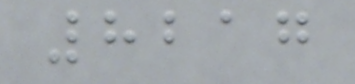8217
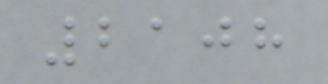2108
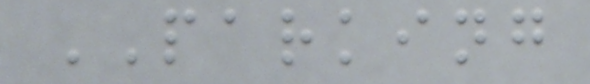PARKING
